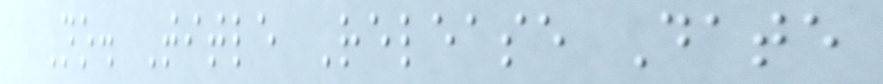No. Title Release Date
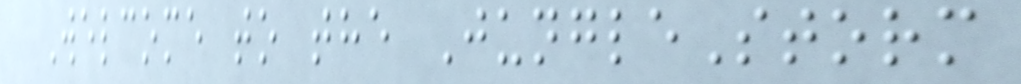Welcome to the JungleStorm
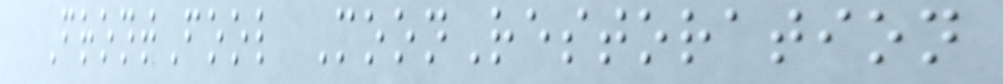FrontFool MoonRestoration
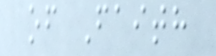of Faith
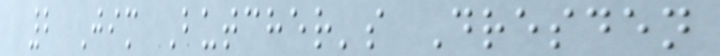2 Jim Butcher's Dresden
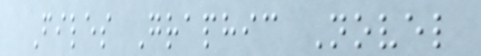Files Graphic Novel
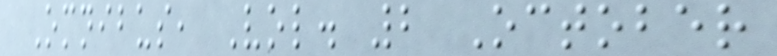Omnibus, Vol. 2 October
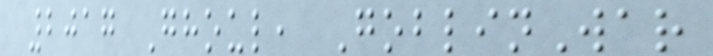2017 Ghoul, GoblinWar
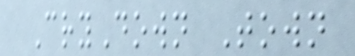CryDown Town
